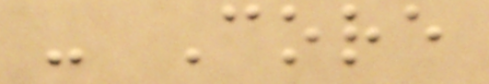- Core
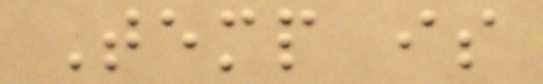Temp is
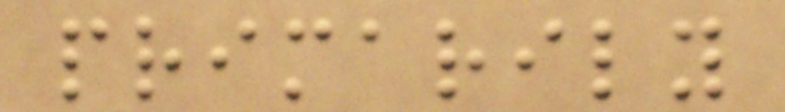primarily
